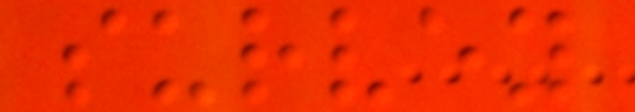survey
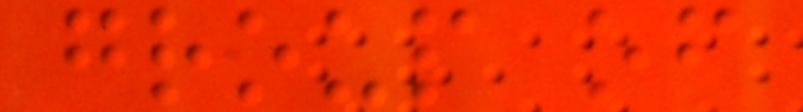group of
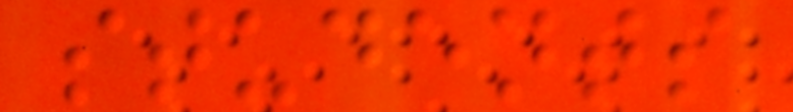students
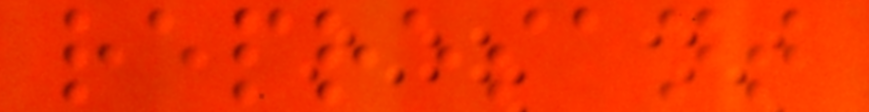represant
